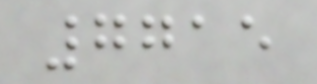7715
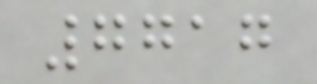7717
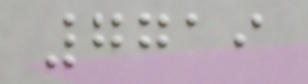7719
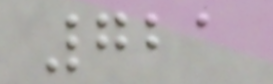721
